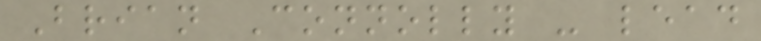Brian Connolly - lead
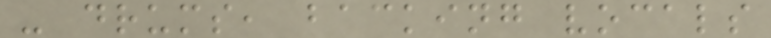- drums, backing vocals
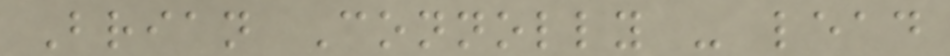Brian Connolly - lead
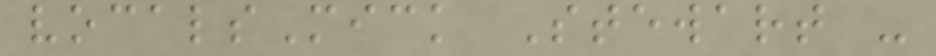vocalsMick Stewart -
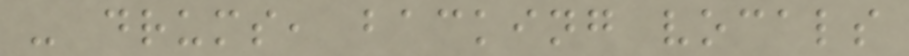- drums, backing vocals
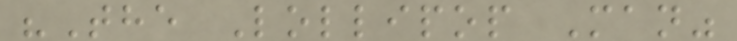"The Lollipop Man"
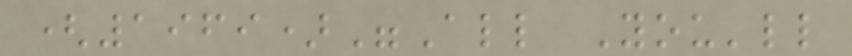(1969)"All You'll
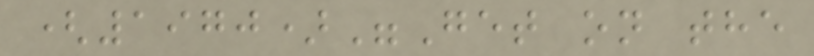(1970)"Get on the
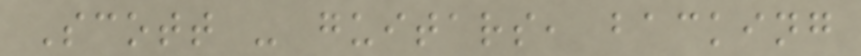Scott - guitars, backing
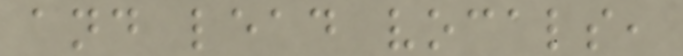and lead vocals,
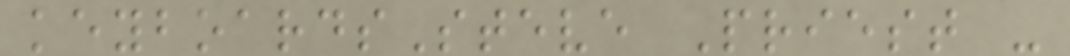keyboardsSteve Priest -
